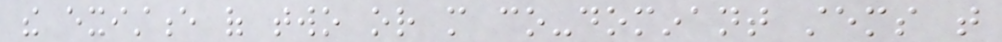the existence of two or more co-dominant stems that
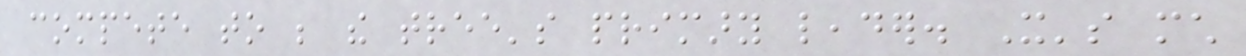compete to be the tree's primary leader. It's much
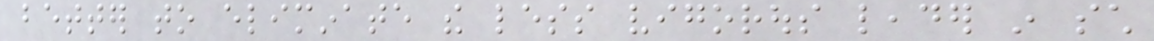better to eliminate the less vigorous leader in such
